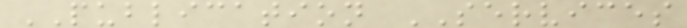PUBLICATION SERVICES
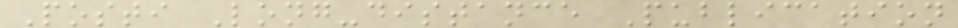Posti Long-distance Publication
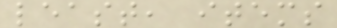least, items
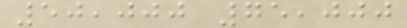50,000 75,000
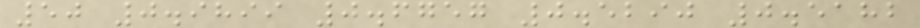50 0.9899 0.6757 0.5290 0.5182
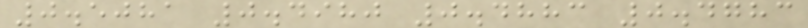0.5081 0.4980 0.4883 0.4783
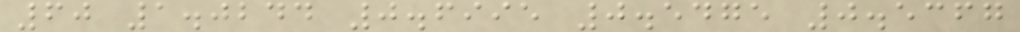60 1.0244 0.6995 0.5475 0.5367
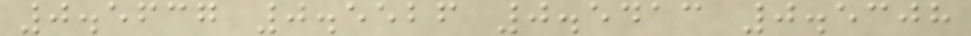0.5637 0.5526 0.5413 0.5308
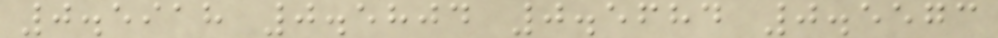0.5918 0.5804 0.5684 0.5573
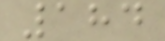184
